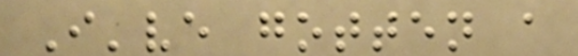I've gotten a
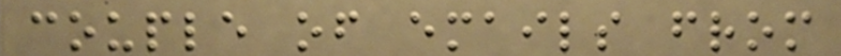couple of emails from
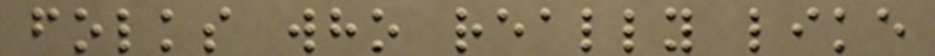folks who really like
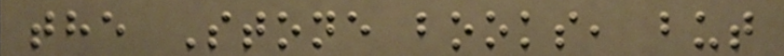the Stone books, but
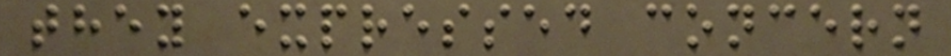they expressed concern
